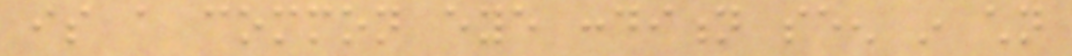is a common eye condition seen in children
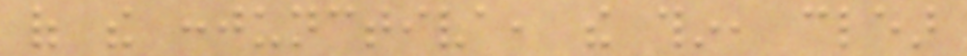of the conjunctiva, the thin, clear
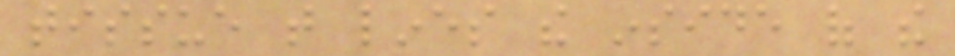tissue that lines the inside of the
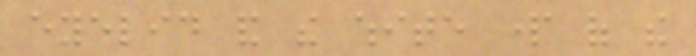eyelid and the white part of the
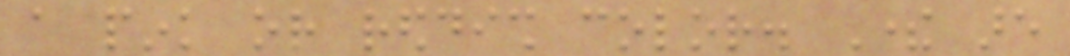a pink or reddish color. There are
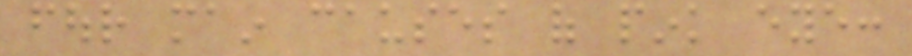four main causes of pink eye:
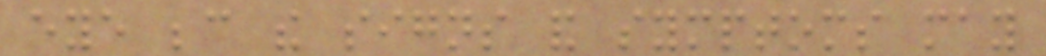eye because the signs and symptoms may
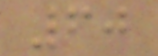60
